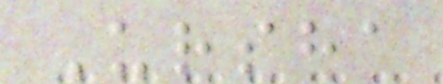Ursha
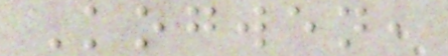Kogwen,
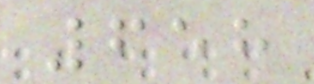658
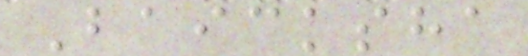Baicksha
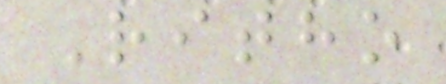Ritho
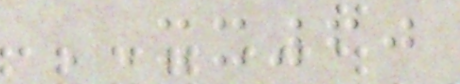XX60
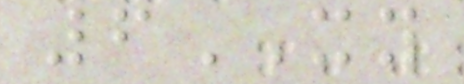6XY
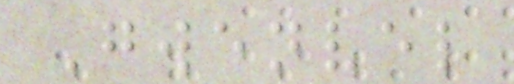Gwenvel
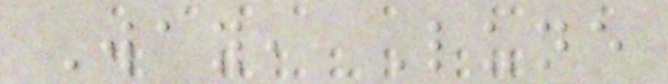Way, Lune
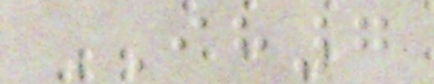IH7
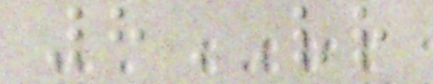8VR
